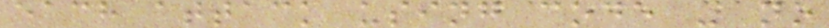each attack using code - no
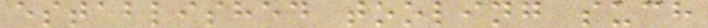established tooling such
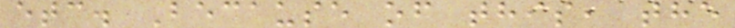etc. Because of this, the
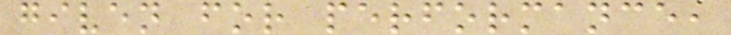given for performance,
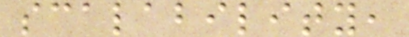scalability,
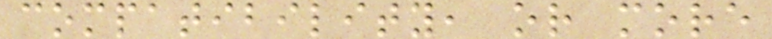compatibility, or more
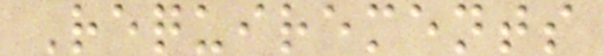Requirements
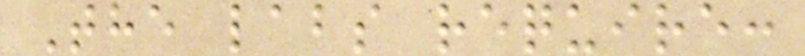The labs require:
